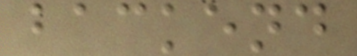backend
